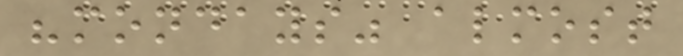"mondays" almost
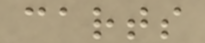carts
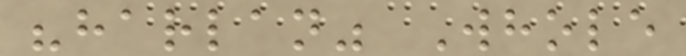"harlan" Whole
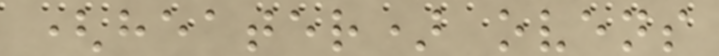(heater) ovens
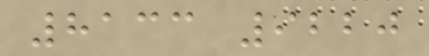8133 9220
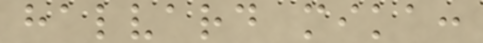halvard mika:
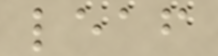leaf
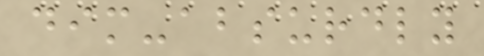dim-absurdly
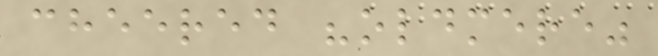cheered "oldmere"
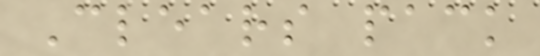Clears pack
